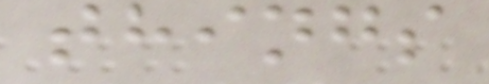things
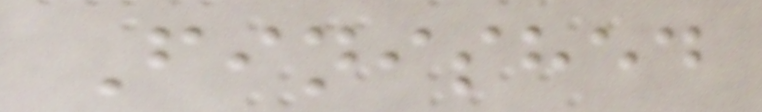Finished
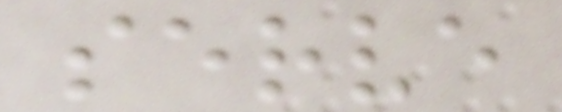serve
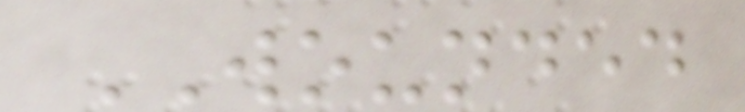WOUNDED
